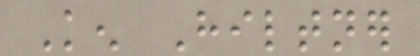Ken Hiltner
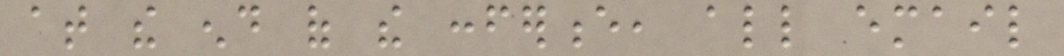at the end of the conference, all email
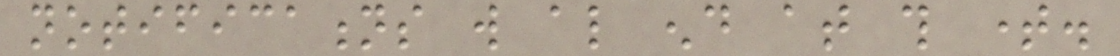notifications will also end at this time.
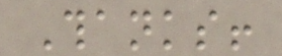Thanks!
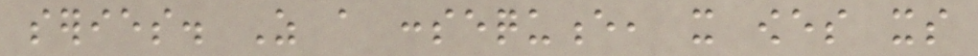series. As a consequence, it owes its
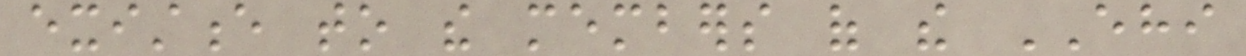existence to the members of the EHI
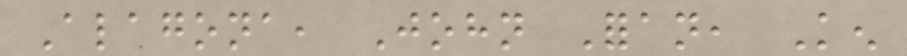Alagona, John Foran, Ken
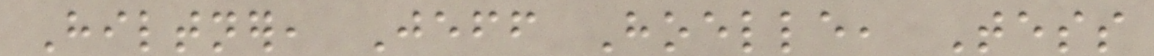Hiltner, Jeff Hoelle, Tess
